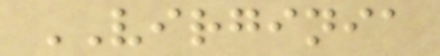VIRGINIA
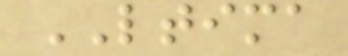LTIMA
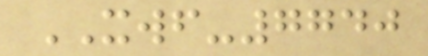XWF-7740
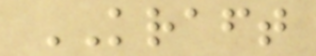KRAFT
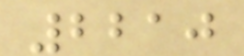2210
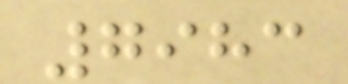7983
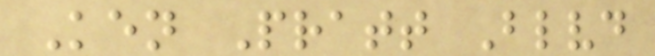Ken Pratt Blvd
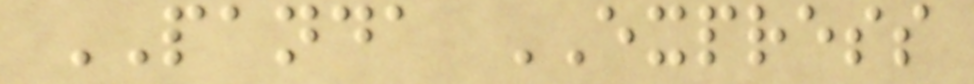PANDA EXPRESS
